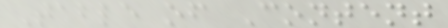Table of Content
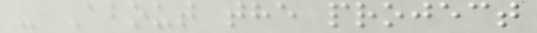- About the project
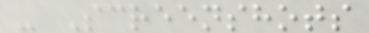- Screenshots
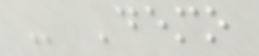- Demo
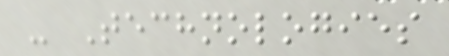- Technologies
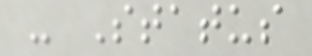- Status
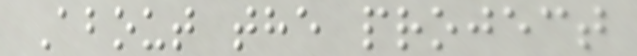About the project
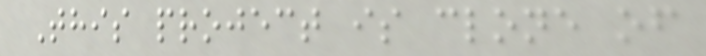This project is clone of
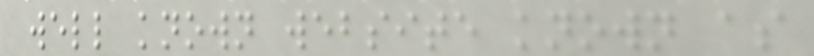well known website known as
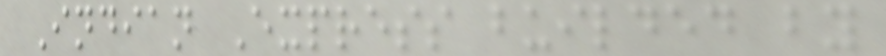Indian Express builded by
